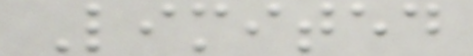Limited
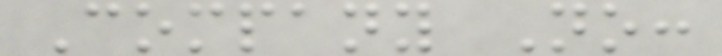Company No:
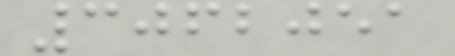3062051
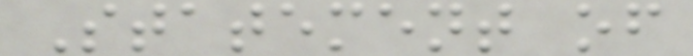Statement of
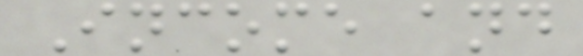Income and
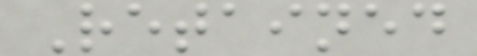Retained
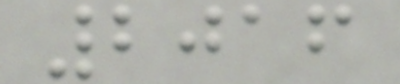2016
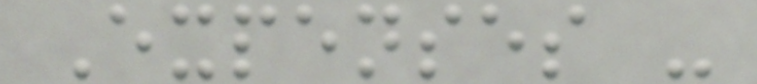Expenses -
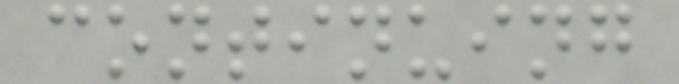continuing
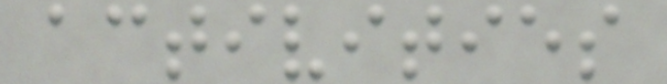activities
